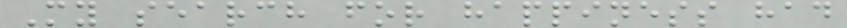My search for happiness had
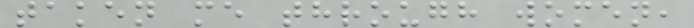taken me through women,
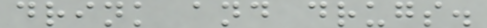drink and drugs.
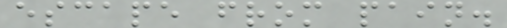escape from pain.
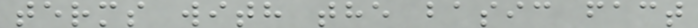terms with the basic fact
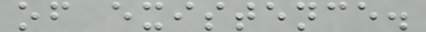of existence.
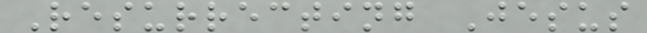Resurrecting Jesus
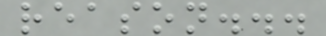reason...
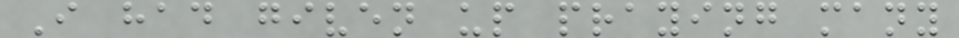I had given up praying many
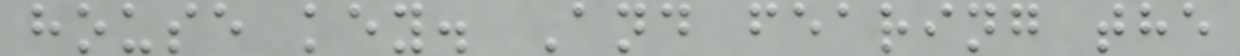house key. And fearing the
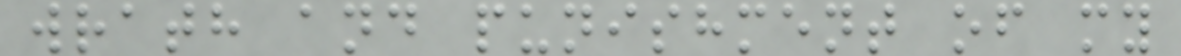wrath and punishment of my
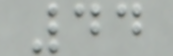44
